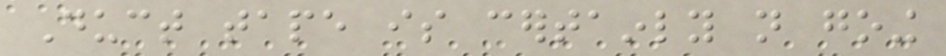Duct tape is certainly not going
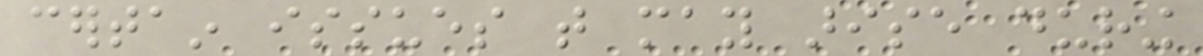certain issues that may arise during
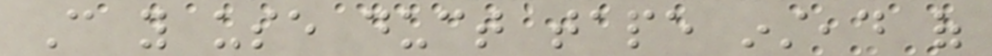Can you use duct tape instead of
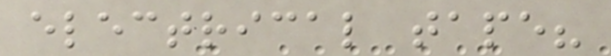electrical tape?
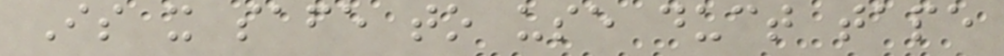Is it safe to use duct tape
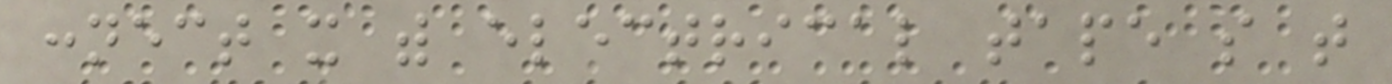connect it with electrical tape so that
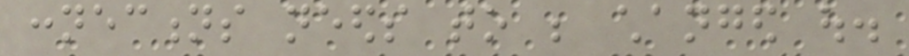connections needs to be changed out.
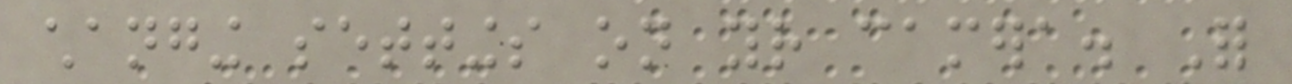changing settings on your camera. For
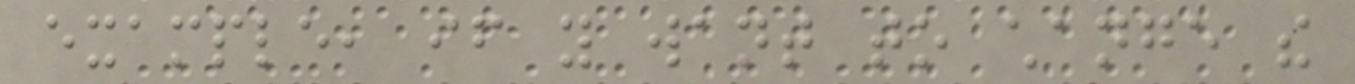example, if you want to change the
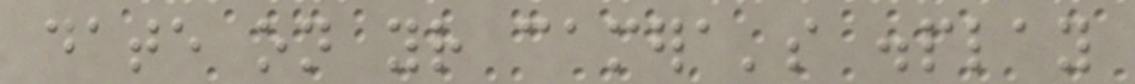date on your camera's display
